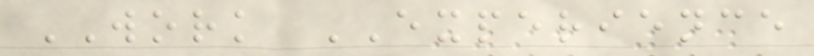WORK EXPERIENCE
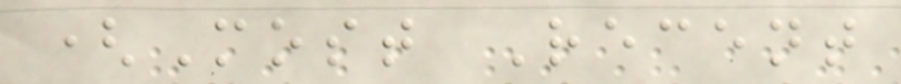(Most Recent
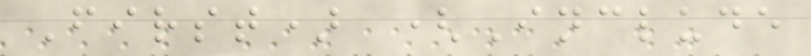First) (Include
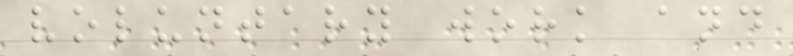voluntary work and
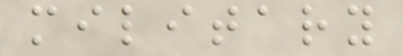military
